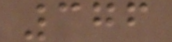376
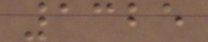1325
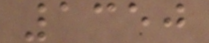1350
